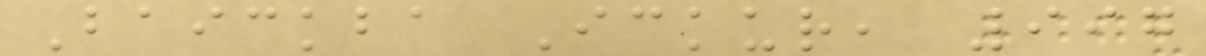Baickba Ickur, 997
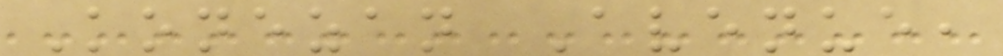Konezan Avenue,
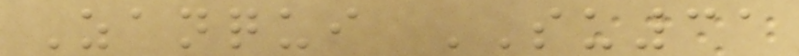Zanqui SU31
